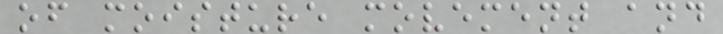of moisture movement and
